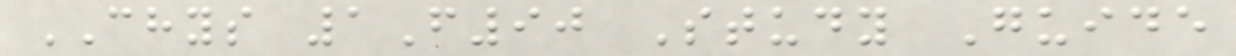CHYS 1F90 Study Guide
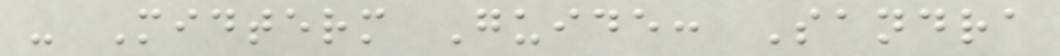- Midterm Guide: Sandra
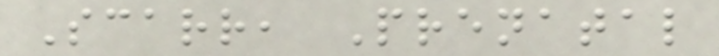Scarr, Prenatal
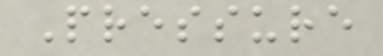Pressure
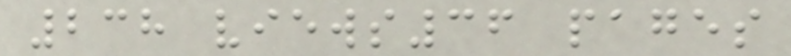238 views36 pages
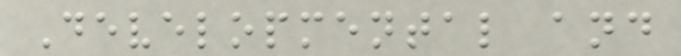Developmental and
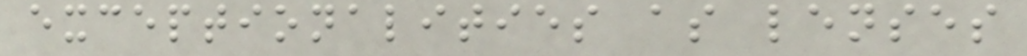exceptionalities as lenses
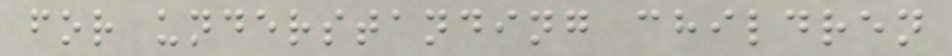for understanding children
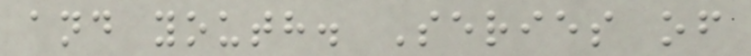and youth. Series of
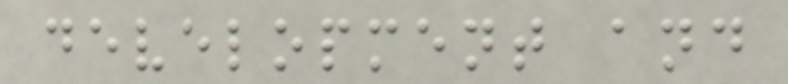development and
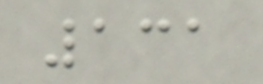131
